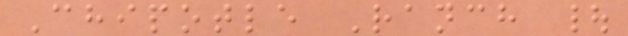Chipotle Ranch |
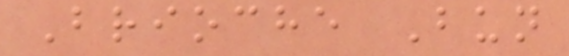Brioche Bun
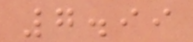7.99
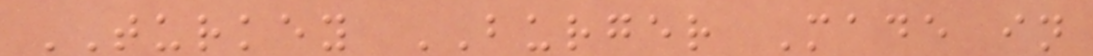TURKEY BURGER Made in
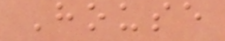House
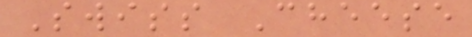Swiss Cheese
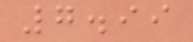7.99
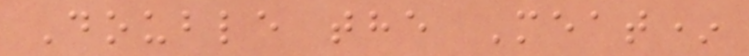Double the Meat*
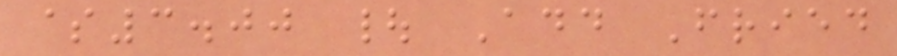$3.00 | Add Fried
